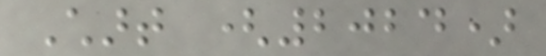Chart (2024)
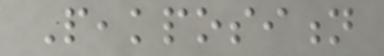Peakposition
